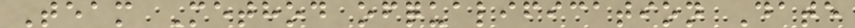Team Method ofqualification Date
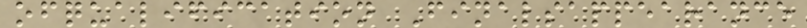ofqualification Finalsappearance
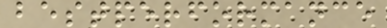bestperformance
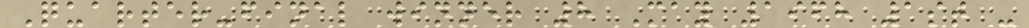Quarter-final winner 8 May 1968 1st -
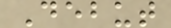Debut
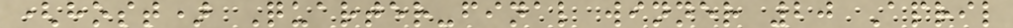(host) Quarter-final winner 20 April
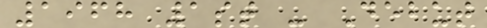1968 1st - Debut
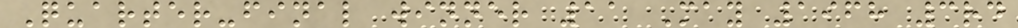Quarter-final winner 11 May 1968 3rd
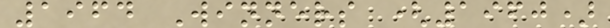1964 Winners (1960)
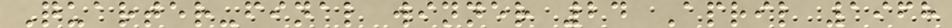Quarter-final winner 24 April 1968
